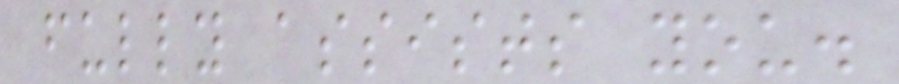fully assists you.
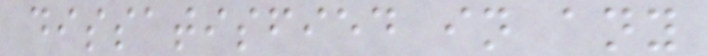dissatisfied in any
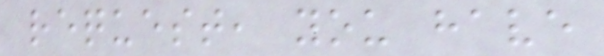request, you have
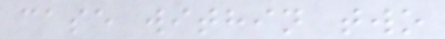case within two
